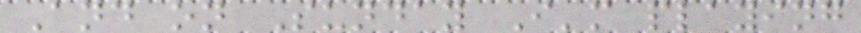And on Sunday I'm playing
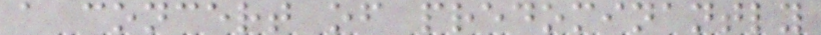a concert of predominantly
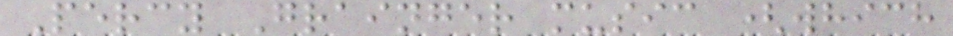Percy Grainger music (which
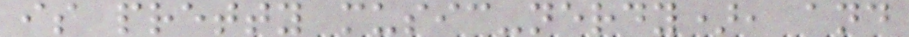is pretty music-nerdy), and
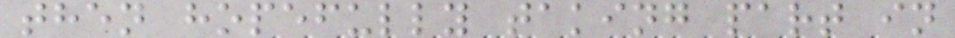then hopefully taking part in
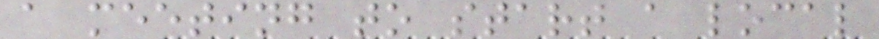a meeting to start a local
